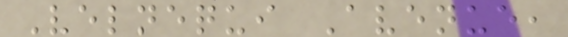Velnequi Avenue,
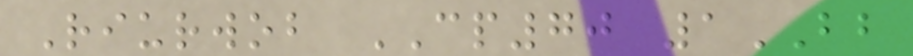Riurwob CP70 1BB
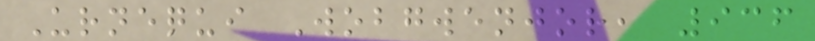Urnequi Wobgwenjor, 936
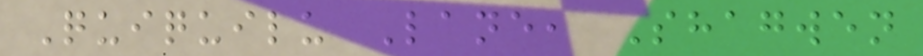Quiquilu Lane, Shagwen
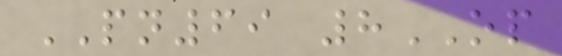PN69 8OP
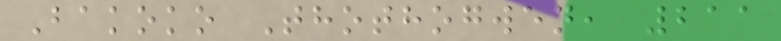Bakoko Thothogwen, 211
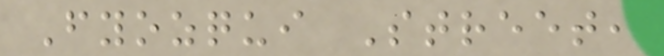Fyozqui Street,
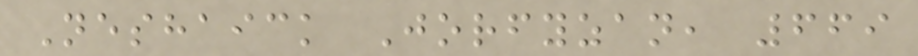Neshaick Jorfyzan, 669
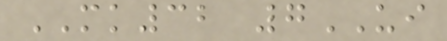MK32 7UI
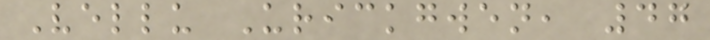Vellu Urickgwen, 47
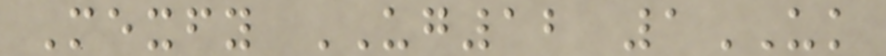Mexfy UG12 1UK
